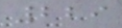229
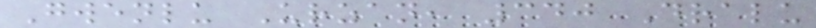Gwenlu Urzan, 340 Dralu
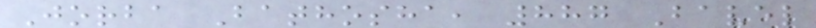Jorba Bathosha, 887 Bavel
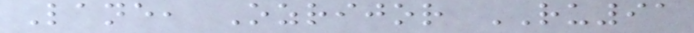Lane, Ozrijor RU91
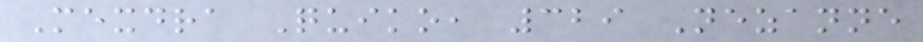Mexdra Quiko, 329 Nezanne
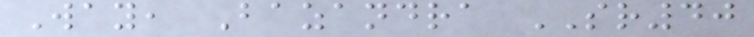Way, Bazandra SR40
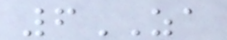6ZA
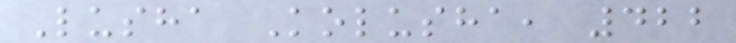Lusha Kolusha, 422
